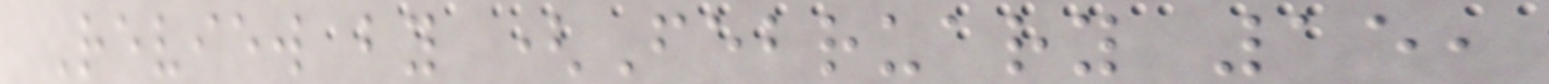Review by (February 15,
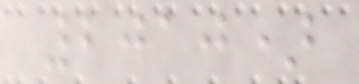2010)
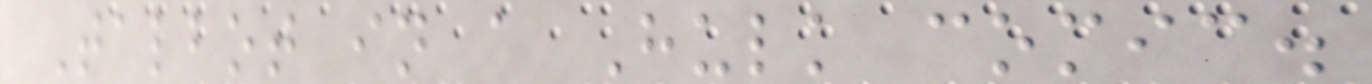Talbot in a Hulk comic.
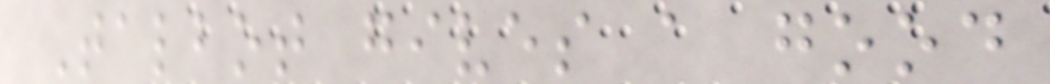Talbot gives a good
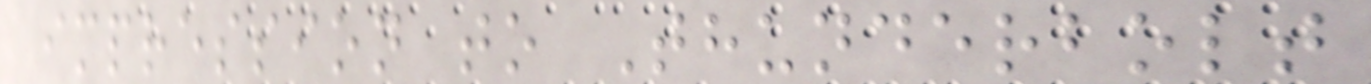impression to Thunderbolt
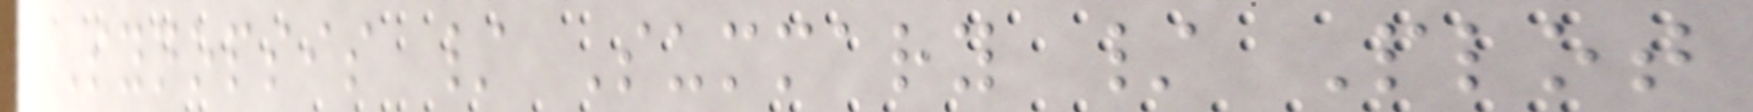Synopsis / Summary / Plot
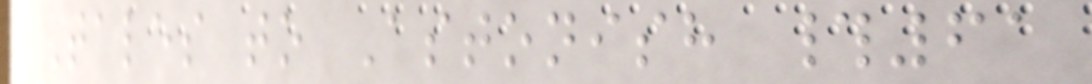Tales to Astonish #61
